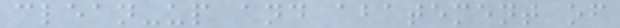clean-up and abatement of
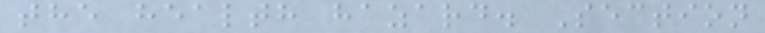the health hazard. Section
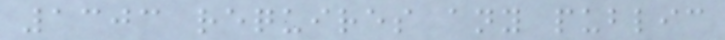1303 requires any public
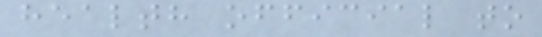health official to
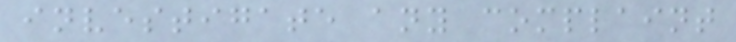investigate any complaint
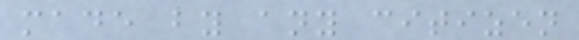made by any citizen
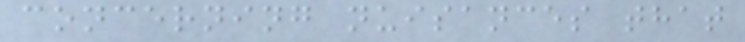concerning nuisances that
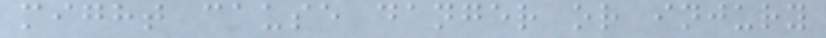might cause danger or injury
